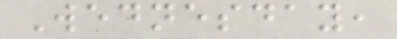Wednesday,
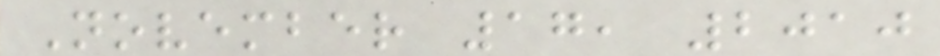November 17, 2010
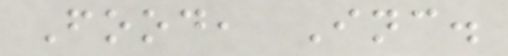Food, Inc.
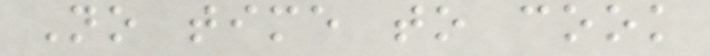No time to cook
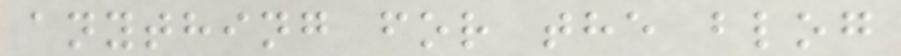anything for the blog
